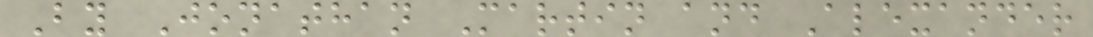By Jonathan Martin and Alexander
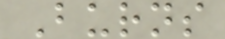Burns
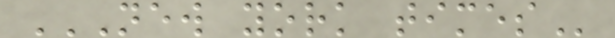NEW YORK TIMES
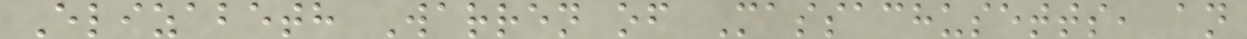Elizabeth Warren of Massachusetts, an
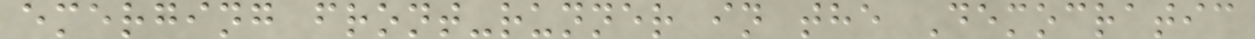emerging front-runner in the Democratic
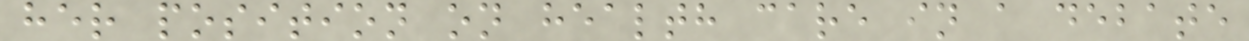her position on health care in a debate
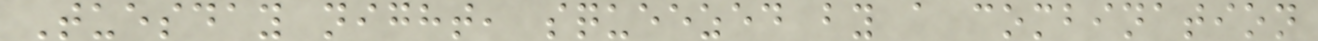Tuesday night, squeezed by a combination
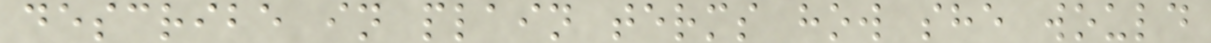describe in plain terms how she would
